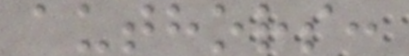authors:
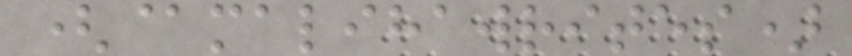(@malihawrites)
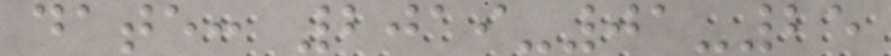date: 2019-01-25
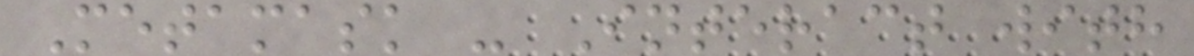Metamask - Interact with
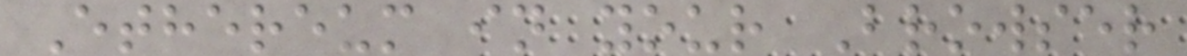Ethereum in your Browser
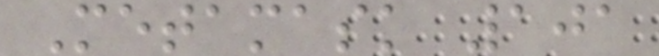Metamask 101
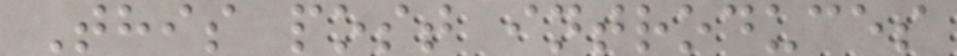This post introduces
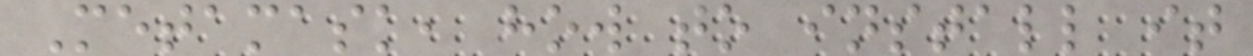Metamask, how to install it
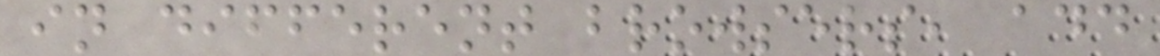in different browsers, add
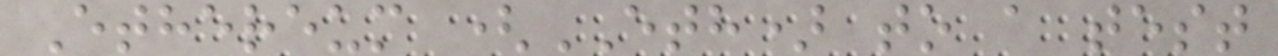Ethereum (ETH) to a test
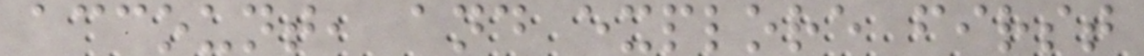account, and explore first
